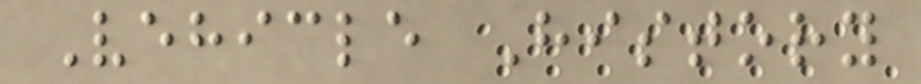Vehicle History
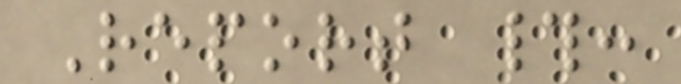Report #:
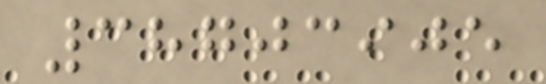38703905
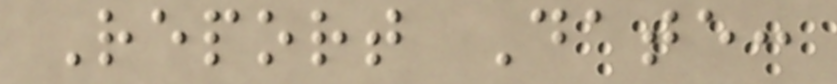Report Date:
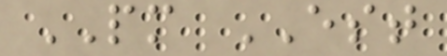PM EST
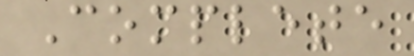Complete
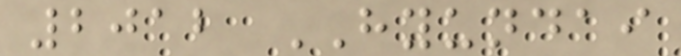2012 HYUNDAI
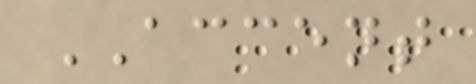ACCENT
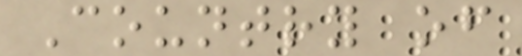Country of
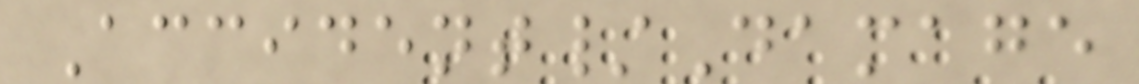Accident/Damage
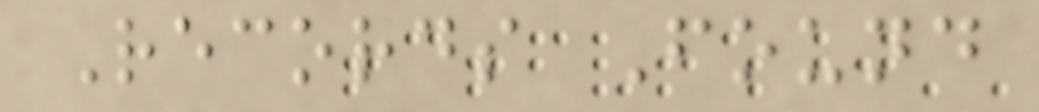Records Found
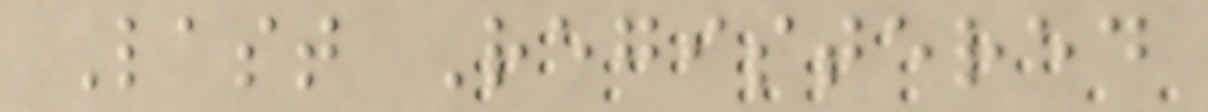Last Registered
